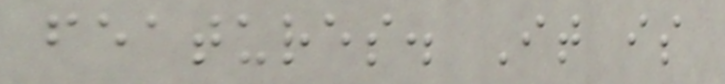features. It is
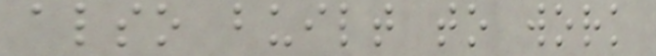also built to work
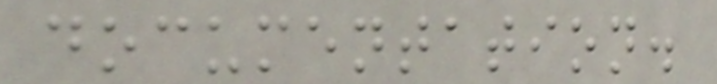documentation.
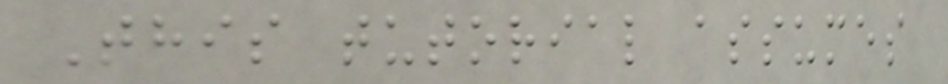This tutorial assumes
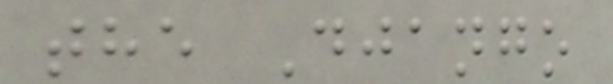the Django
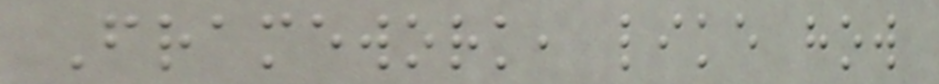Framework, like how
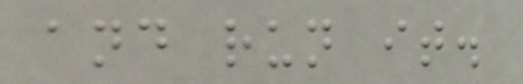and run it.
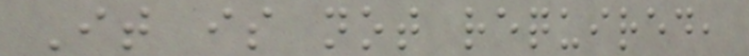It is not required,
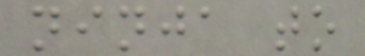ninja to
